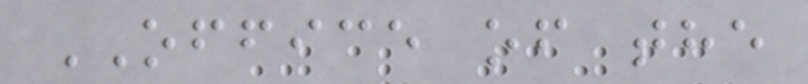OFFICE of the
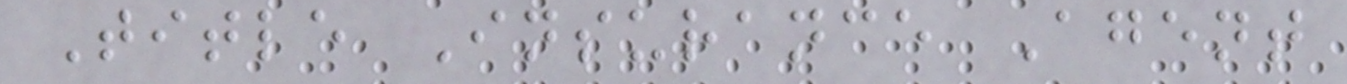Title Insurance Agent
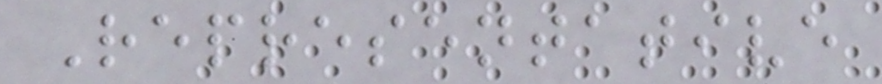Representative
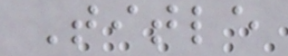Title
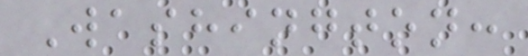Washington:
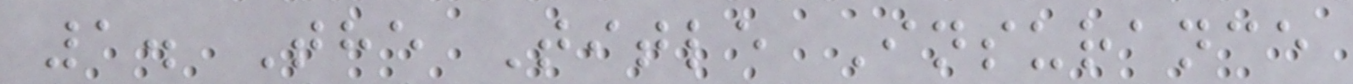1. The Title Insurance
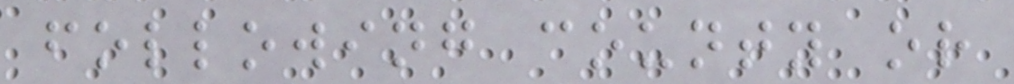following county or
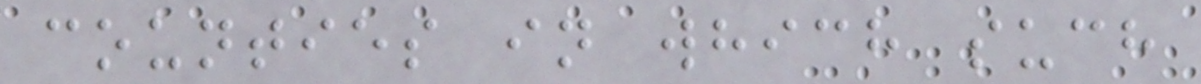counties in which such
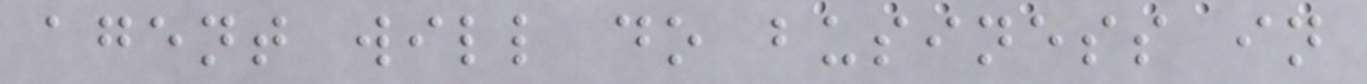agent will do business in
